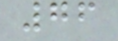76
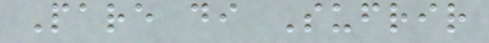Pare di Sufrir
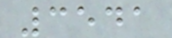3541
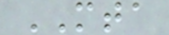MTA
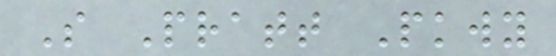S Pratt Pkwy
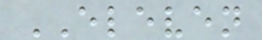ELEVEN
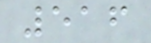516
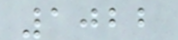1022
